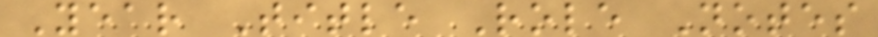Year Title Role Notes
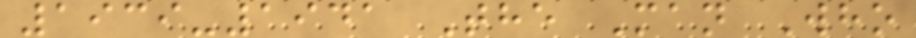1939-1941 The Man Who
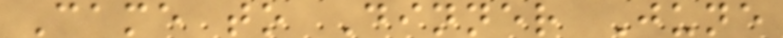Came to Dinner June
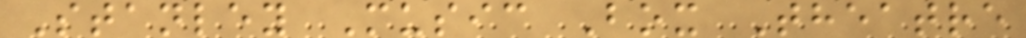Stanley Music Box Theatre
